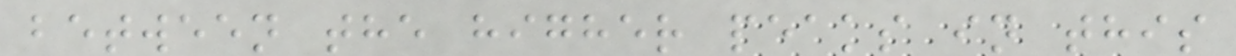between the higher peaks in this
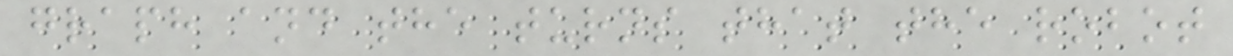graph and the turns that the robot
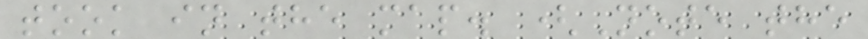took in the map. (Note the
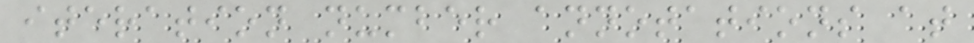iteration number annotations at
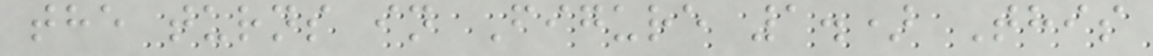the turns in Figure 1.) This
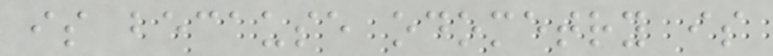is because odometry is
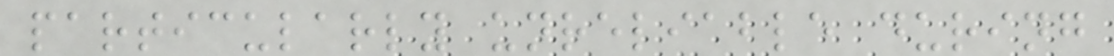particularly unreliable during
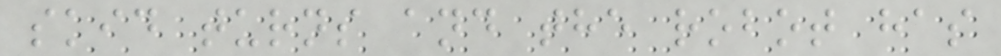skid turns and the robot has
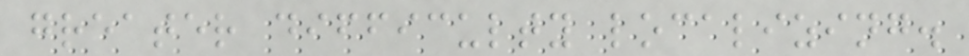greater difficulty localizing.
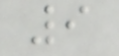9
